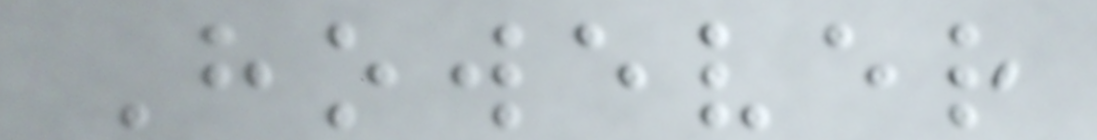However
